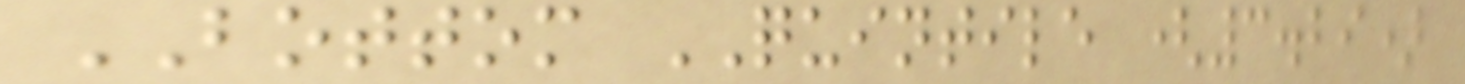BOTTOM QUINTILE (3.29)
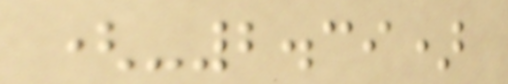(-2.39)
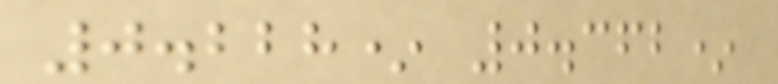0.228* 0.362*
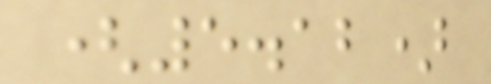(5.12)
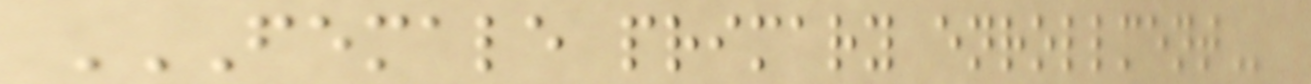FEMALE PRIMARY ENROLLMENT
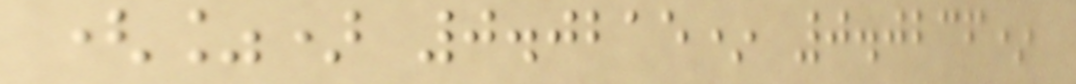(%) 0.0215* 0.0236*
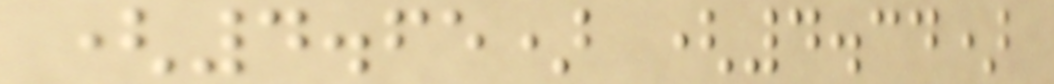(4.65) (4.34)
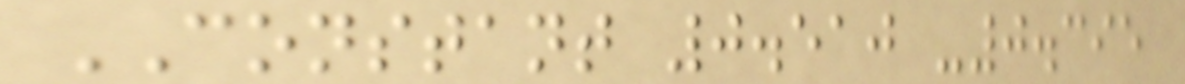CONSTANT 0.510 -0.395
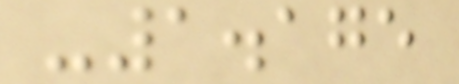-1.175
